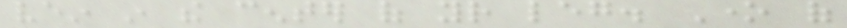vein in the center of your leg. One of
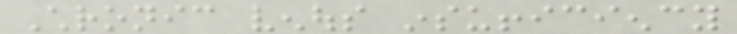Chronic venous insufficiency
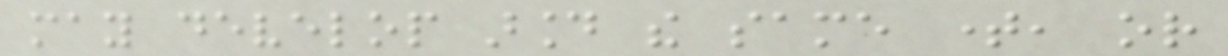may develop around the same time, or
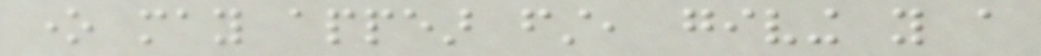one may appear first, giving you a
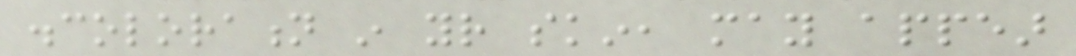discoloration in your skin, may appear
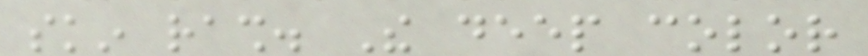skin rash. The deep color
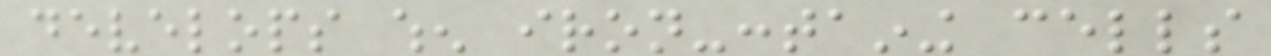develops when iron-containing cells
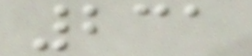231
